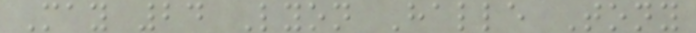May 24 Lyon Halle Tony
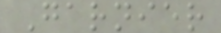Garnier
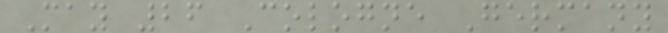May 26 Cologne Germany
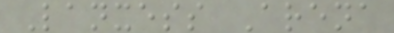Lanxess Arena
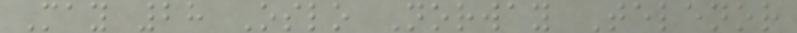May 28 Oslo Norway Telenor
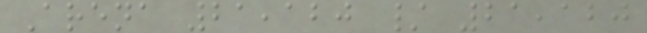Arena 21,120 / 21,120
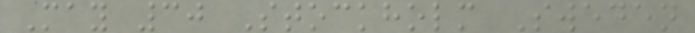May 30 Stockholm Sweden
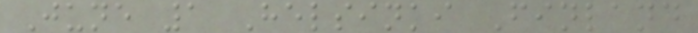June 1 Helsinki Finland
